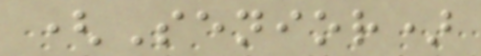(Senior)
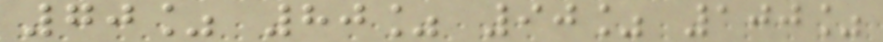70% 80% 90% 100%
